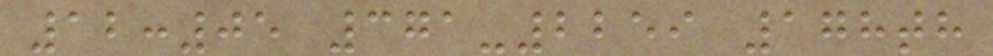12:05 371-2259 178th
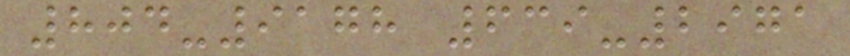804-9178 639-2971
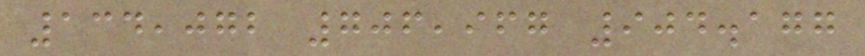134,072 706,967 904.177
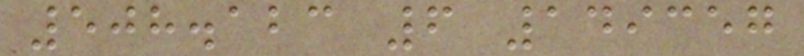508.123 6 149357
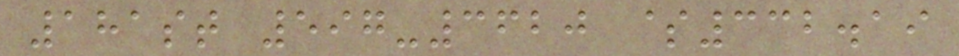181st 597-3620 $332.19
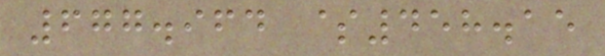677.964 $458.15
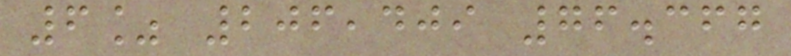6% 206,409 76.367
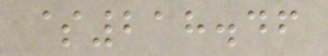$218.46
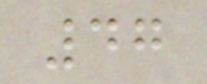47
